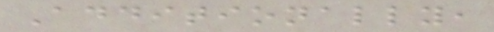Additionally,
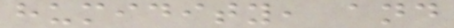humidity, and
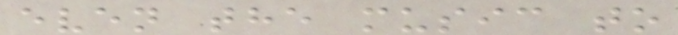even the music to
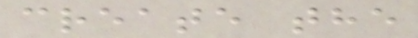create the
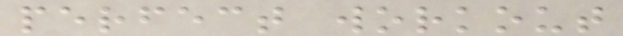perfect workout
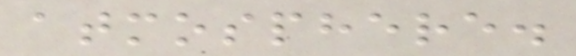atmosphere.
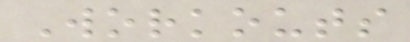Workouts
